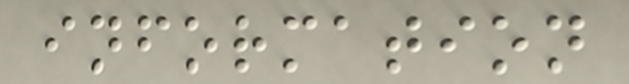information
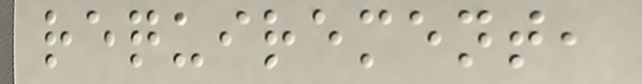requirement,
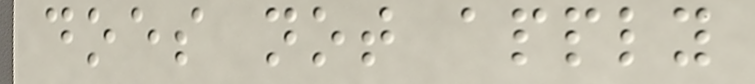does not apply
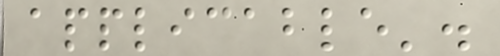applicable'.
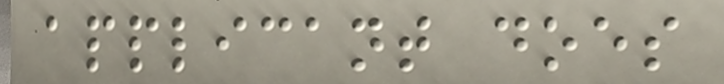applicant does
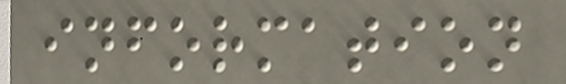information
